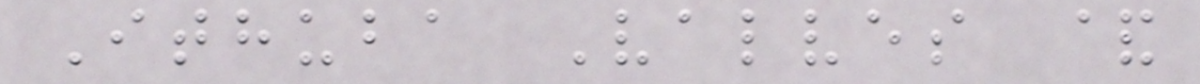Ithuba Valves &
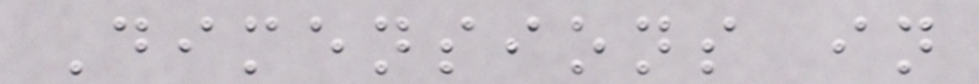Dimensions in
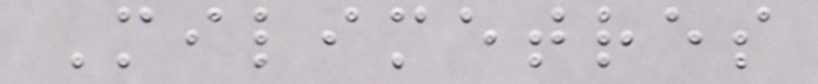Milimetres
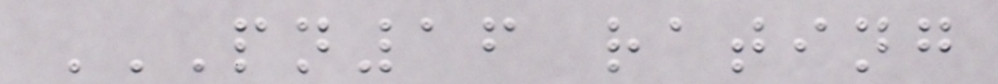PN16 RATING
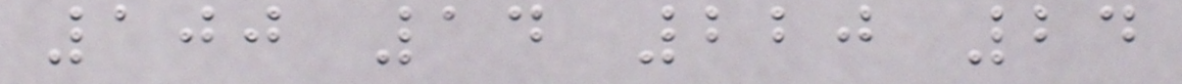100 14 220 24
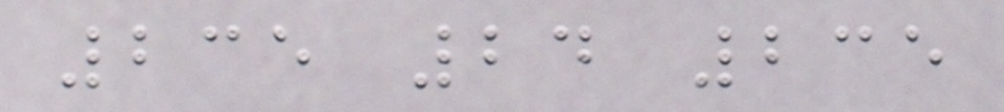235 24 235
